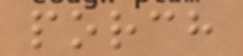porch
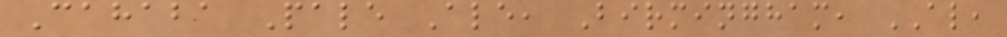Cahaba Pale Ale, Birmingham, AL,
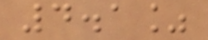4.1%
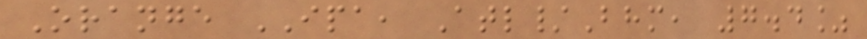Orange IPA, Atl/Bhm, 7.4%
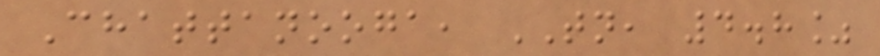Chattanooga, TN, 4.8%
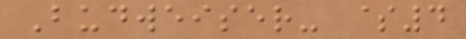Budweiser- $4
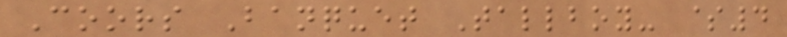Coors Banquet Tallboy- $4
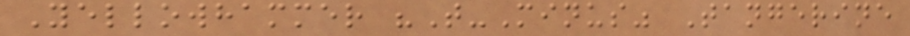Yellowhammer "T-Minus" Tangerine
